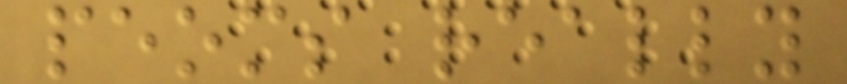peoms really
